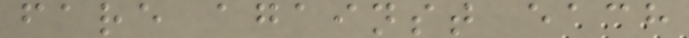fare against each
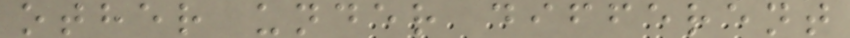other under different
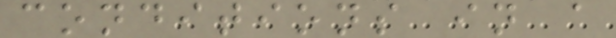conditions in a
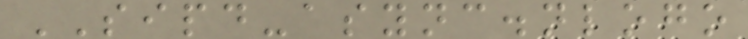SIPD-async.nlogo
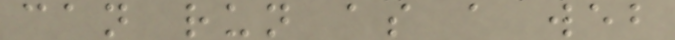can run as a web
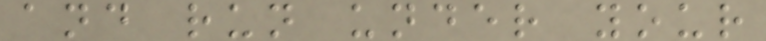and run under your
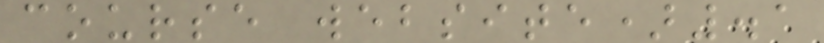course website).1
